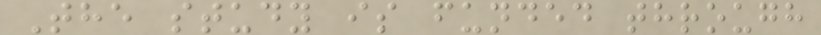The study is funded through
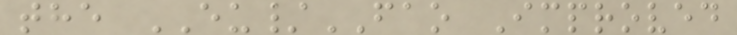the EU/FAO Improved
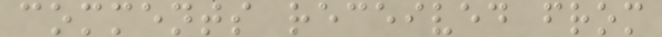comments received from
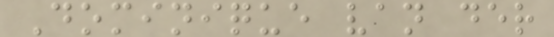Dominique van der
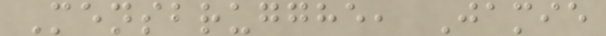Mensbrugghe, Jamie
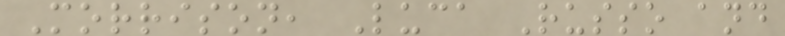Morrison, Luca Russo and
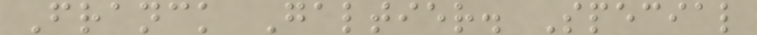Franck Galtier. Special
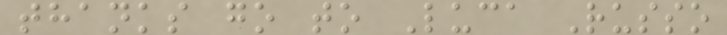thanks go to Luca Russo
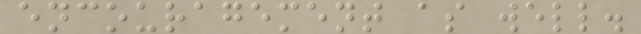encouragement as well.
